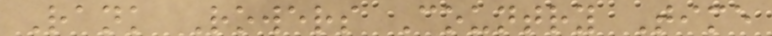Rank Rowers Country Time
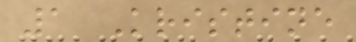1 Kristine
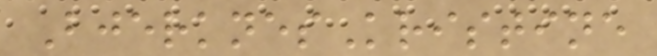BjerknesKristine
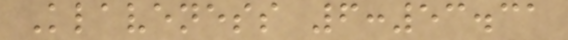Klaveness 6:53.31
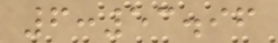6:53.96
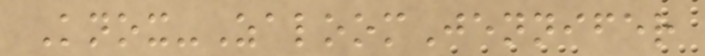Knox-ZaloomJennifer
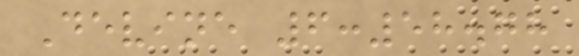Devine 6:58.78
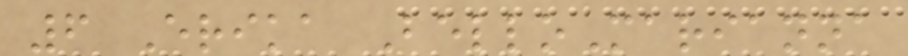6 Erika BelloMarianna
